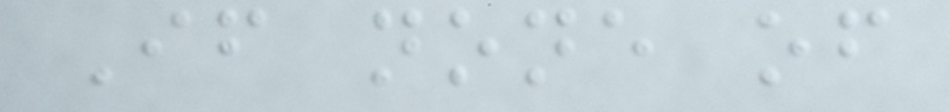If none of
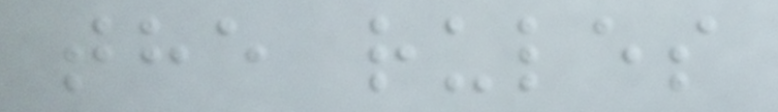the rules
